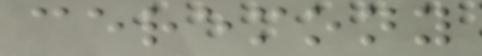ceremony
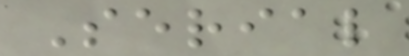Serial
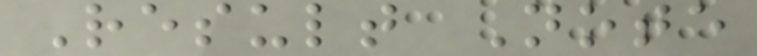Result Note
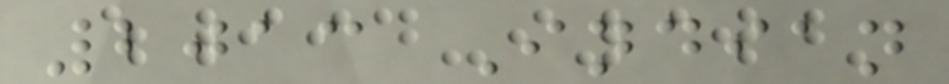2013 Indian
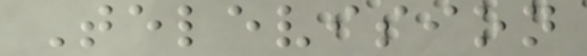Television
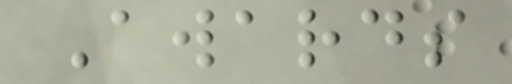Awards
